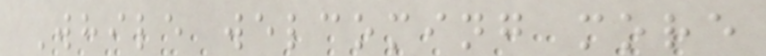While welcoming more
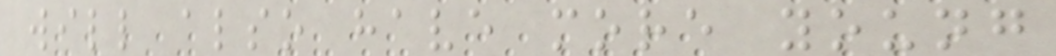will also have more young
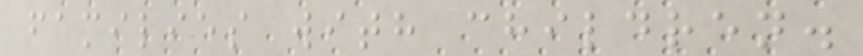families with children.
